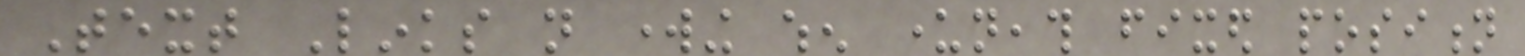Text Links not working when underneath fixed position
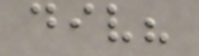div?
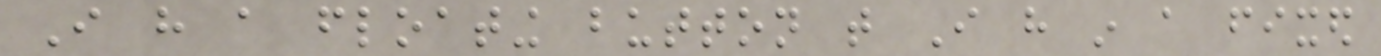I have a floating button that I have in a fixed
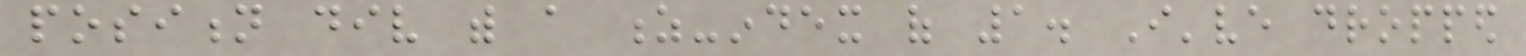position div with a z-index of 1. I've dropped
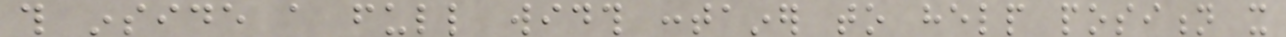this inside a full width container to help position it
